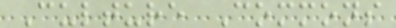Culture Commons
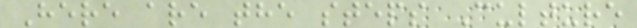Here are the steps Culture
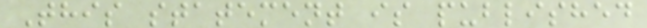This statement is published
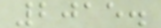2015.
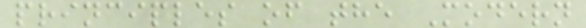principles of the Modern
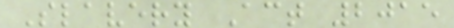Slavery Act 2015
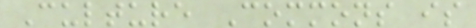Culture Commons is
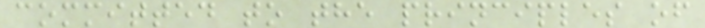committed to the principles of
